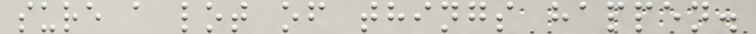sure a lot of things happen.
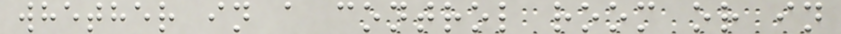whether in a control room or in
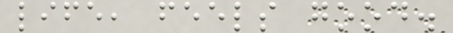life, feels good.
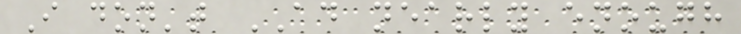I don't AD nearly enough
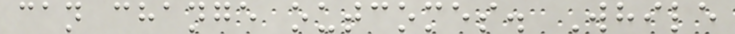can change outcomes. While
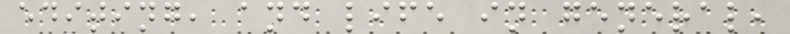editing, and life in general,
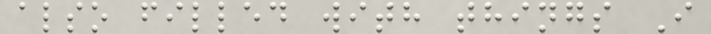also filled with things I
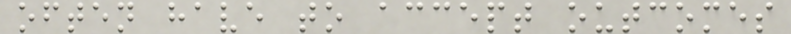often have to accept outcomes
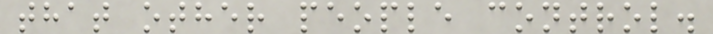that other people control.
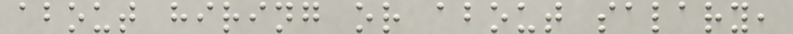about hiring or about salary,
